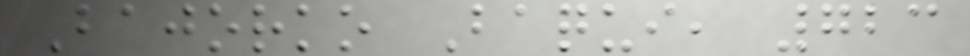Bajorko Baqui, 723
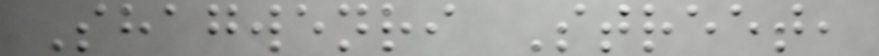Shagwenri Street,
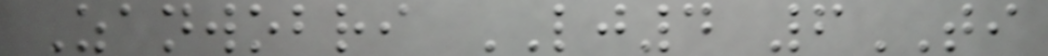Zanwobri LJ4 6TI
